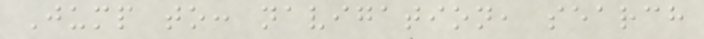Jump to: navigation, search
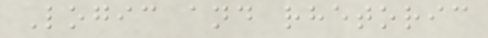Logic and rhetoric
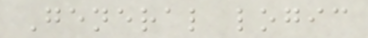General logic
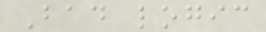Bad logic
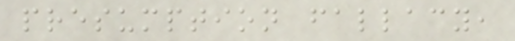presumption fallacy,
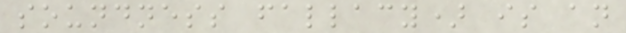soundness fallacy) is an
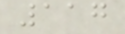117
